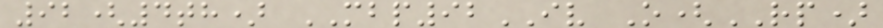92(4th) MBP92IV O(RP)
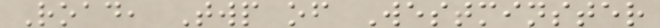Road, Twp of Westminster
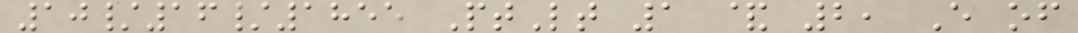10/16/1855 PtLt 1 & 2, E of
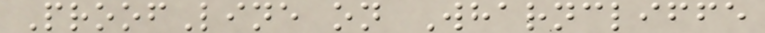ProofLine on Wharncliffe
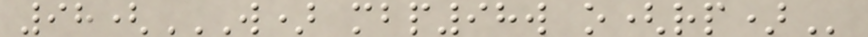98(W) MBP98W O(RP)
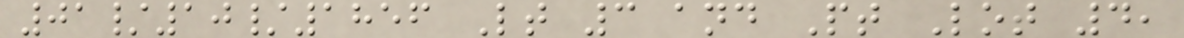01/10/1856 Lt 3 and Pt Lot 4,
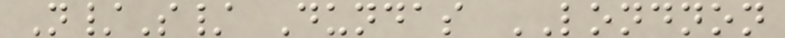N/S/ Dundas LONDNON
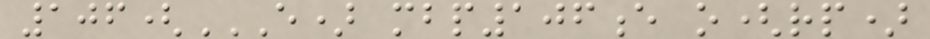106(E) MBP106E O(RP)
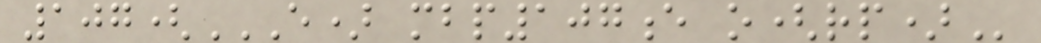107(E) MBP107E O(RP)
